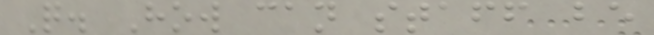Q. How can staff be
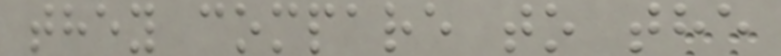they compare to the
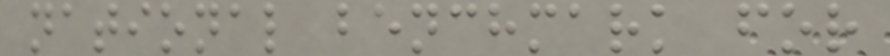national benchmark for
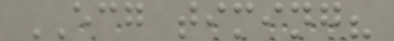ECG timing?
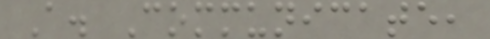A. Communicate,
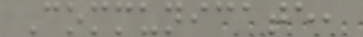Communicate,
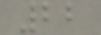22
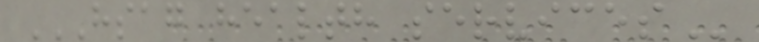HSAG HEALTH SERVICES
